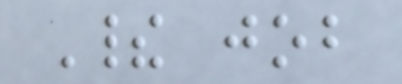Their job
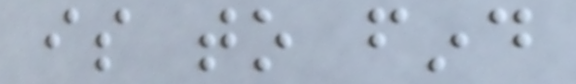is to find
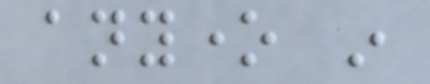anyone in
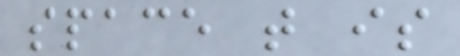space that is
